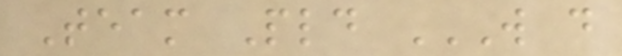Team Pld W D
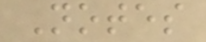Notes
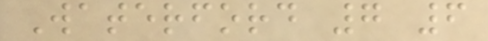Waterford 7 6
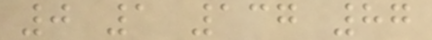0 1 137 87
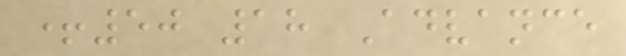+50 18 Advance
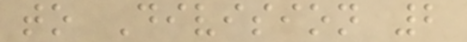to Division 2
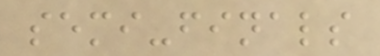semi-finals
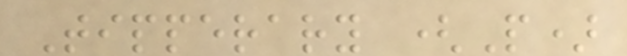Tipperary (P)
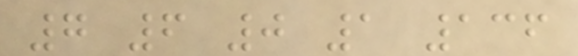7 6 0 1 136
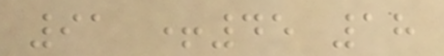91 +45 18
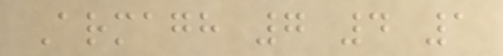Armagh 7 4 1
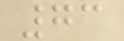73
